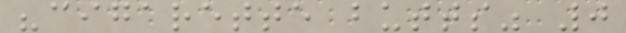"cigarette butts" 0
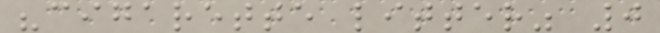"cigarette litter" 0
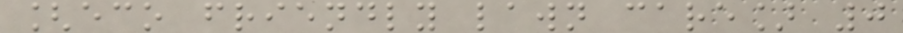[eco friendly lawn care] 0
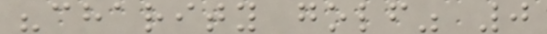"charity golf" 0
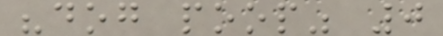"dog poop" 0
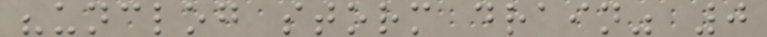"unclog storm drain" 0
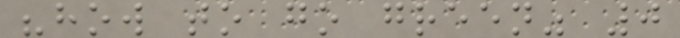"how to go green" 0
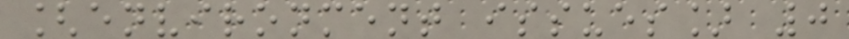[environment issues] 0
